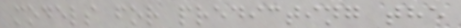models for predicting the
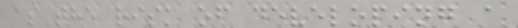as the risk of developing a
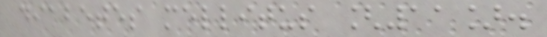diabetes mellitus [11].
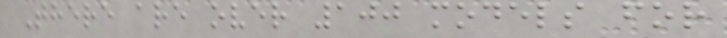There are over 100 models for
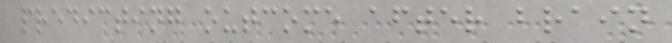predicting outcome after brain
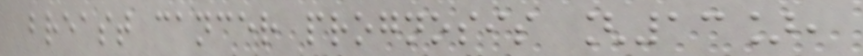breast cancer prognosis [13],
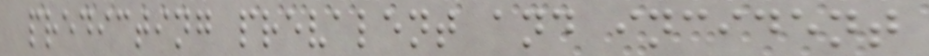predicting prevalent and incident
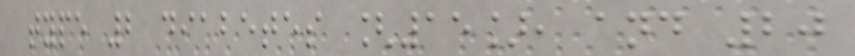type 2 diabetes [15], and 20
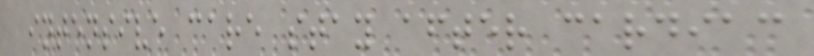intensive care stay after cardiac
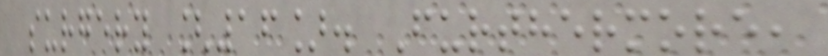surgery [16]. Furthermore,
